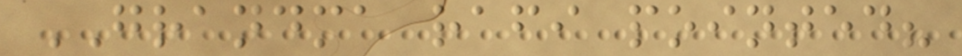GRANDMA rafi pointed?
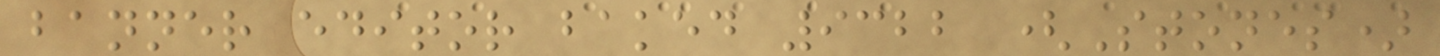banner editor baked 9322 (Stones)
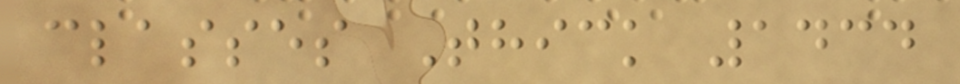classes Thick 1434
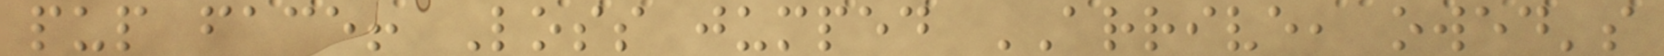pup face! Loss jumped ARRIVE, owed's
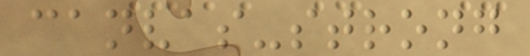canvas-strong
